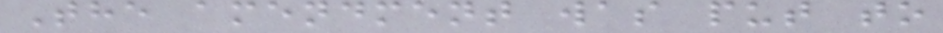The amendment was put to
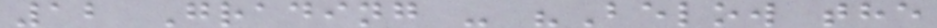12 Grading - "Below the
